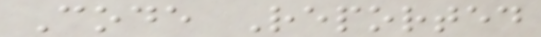Code Reported
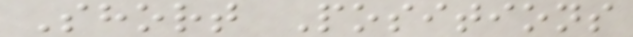Short Positions
